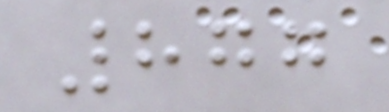877
